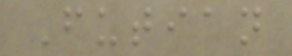Futian
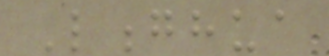Longhua
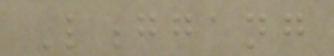Longgang
